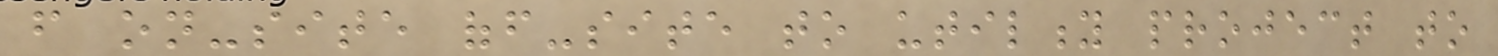from on-site off-site to utility project to
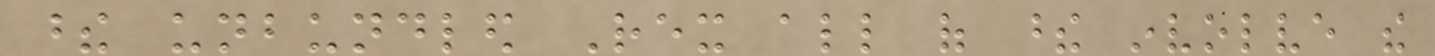these unbundled Rex all of these involve the
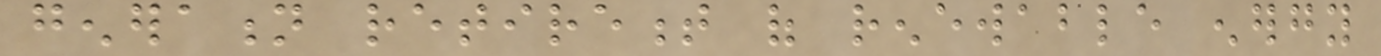generation retirement of renewable energy
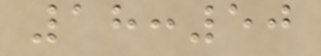18:50
